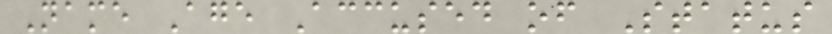Name Age Accused of Status
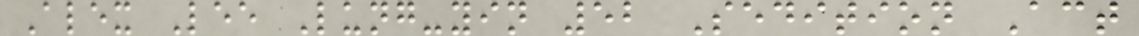Alex Lee Lung-yin 52 Sedition Act
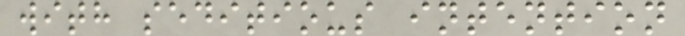with seditious intention
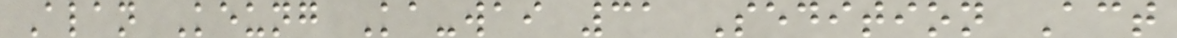Alan Keung Ka-wai 31 Sedition Act
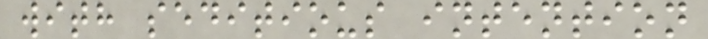with seditious intention
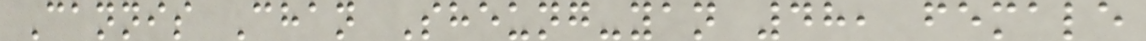Cannis Chan Sheung-yan 48, female
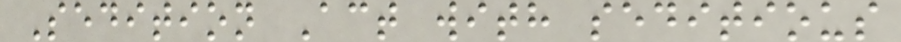Sedition Act with seditious
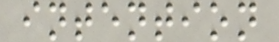intention
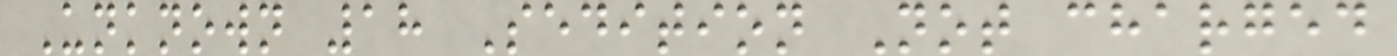Unknown 18 Sedition Not charged
